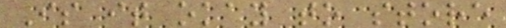Is it okay to store
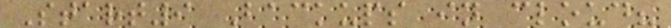Start9 Backups in cloud?
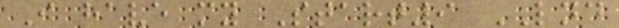I have my Start9 LND
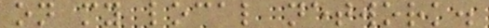on my local network.
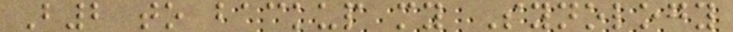B2 to backup my Synology
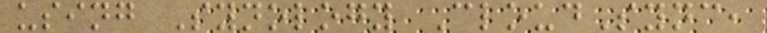using Synology CloudSync,
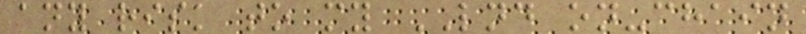any risk to my LND on-chain
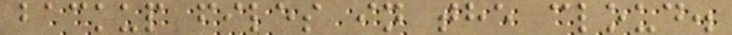backup files in the cloud.
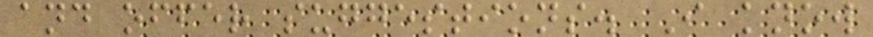and offer suggestions. I know
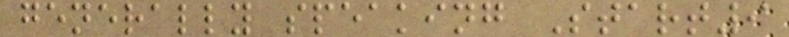generally speaking Start9
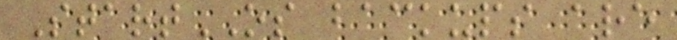StartOS backups are
